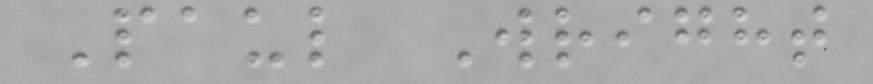Paul Wright
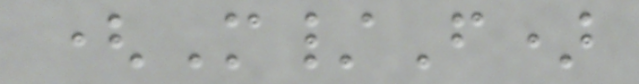(M/F)
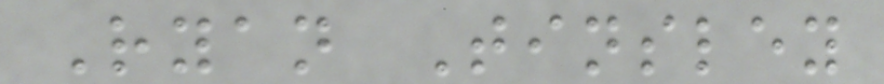Ryan Tinsley
